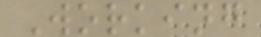Working
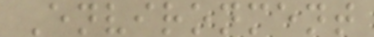Environment
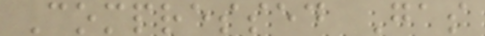Compressed Gas
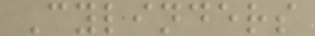Cylinders
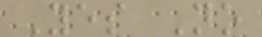Yes No
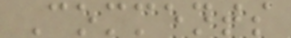Comments
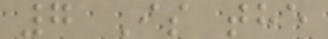7 Is the
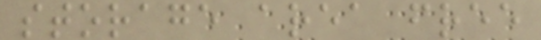storage area free
